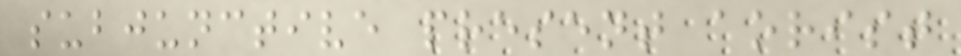subjunctive present aorist
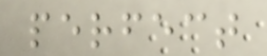perfect
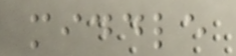middle
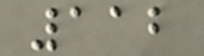112
